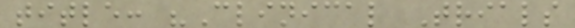title: "Clinical Trials
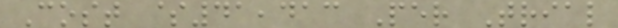Cost $41,413 Per Trial
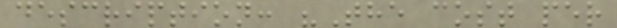description: "The cost per
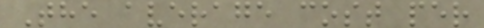The average cost per
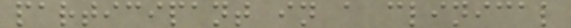participant in a clinical
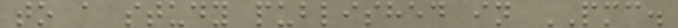to a study published in PMC.
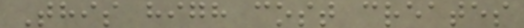This high cost creates
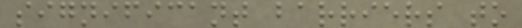significant barriers to
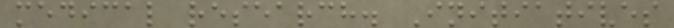medical research. Initiatives
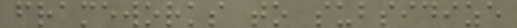frameworks to subsidize
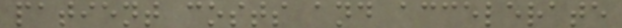patient costs and accelerate
